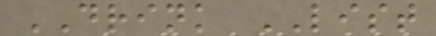DRINK LIST
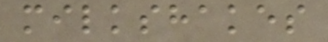milkshakes
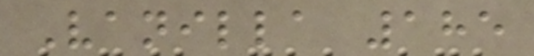Vanilla 185
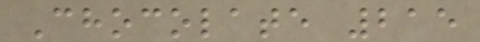Chocolate 215
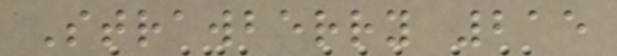Strawberry 215
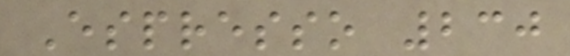Espresso 230
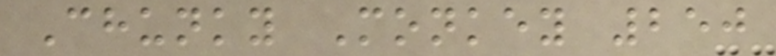Chunky Monkey 250
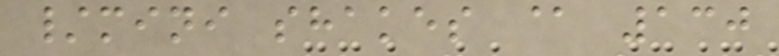/mini shakes @ 130
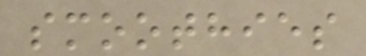smoothies
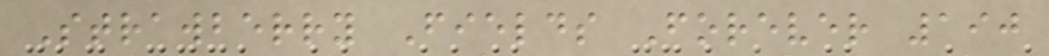Strawberry Fields Forever 190
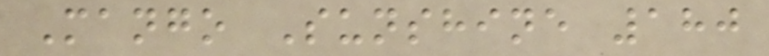Mango Sunshine 180
